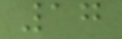17
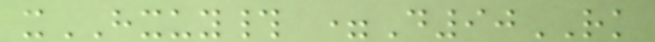xHXUY# =D90RK
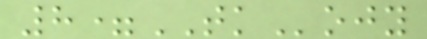8=TKojy
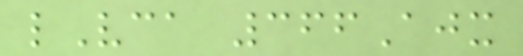lVca 366Ajx
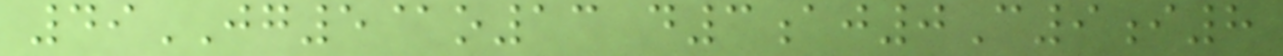49JG5@o13 d3aj0C9i8
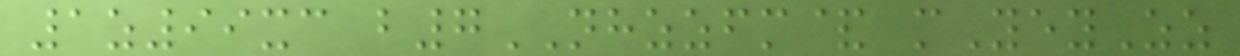1z99xc b7NHZZFM& mYeyZz
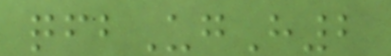qfbUgH2
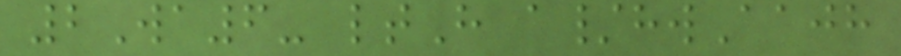2Wa6- ltH a/hwAajh
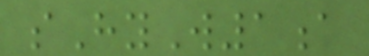sHyW1a
